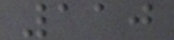110
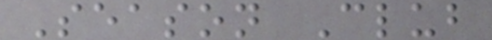Season Club
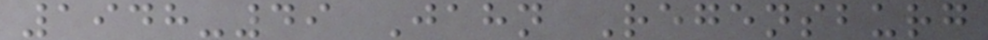1948-49 Jahn Regensburg
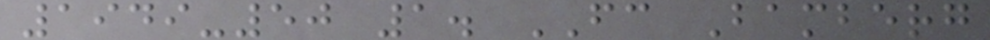1949-50 1. FC Bamberg
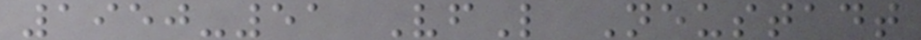1950-51 VfL Neustadt
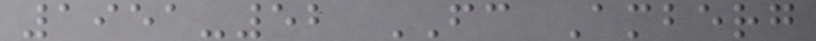1951-52 FC Amberg
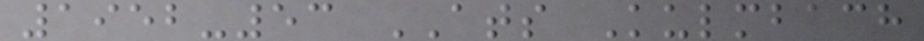1952-53 ATS Kulmbach
